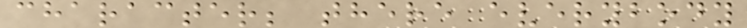character; there everybody
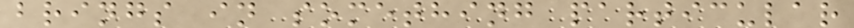brings in something particular
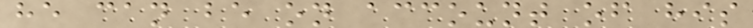he can be on account of his
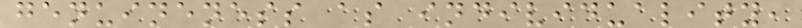genuineness as individuality,
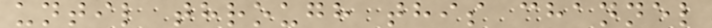until through this channel
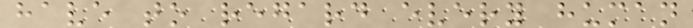have to regard every human
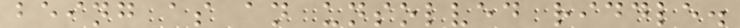being as an unsolved riddle.
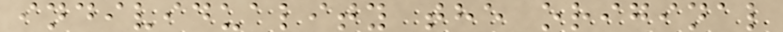individuality the original
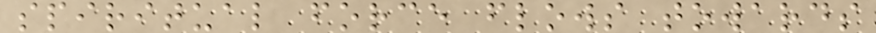spiritual force flows towards
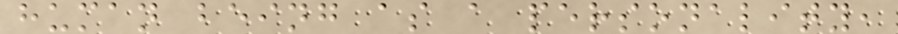human being as a personality,
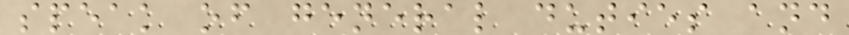speak of general duties and
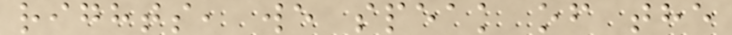rights, we speak of the
